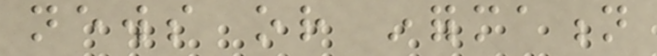news or information
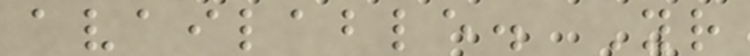available. Your
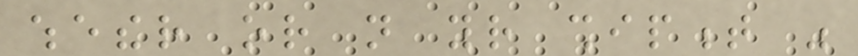whether or not your shipment was
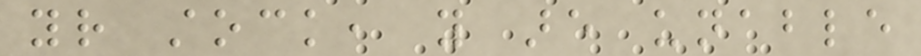your stock, you are unable
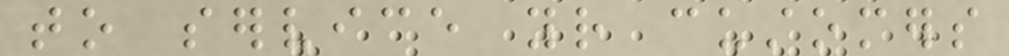to service your customers
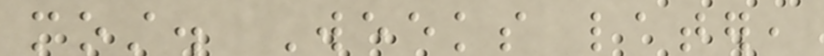most. Weeks later,
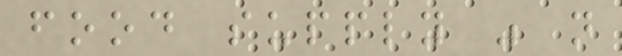food supply was not
